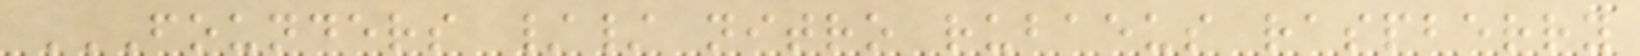FOUNDERS // NITRO RUBAEUS RASPBERRY
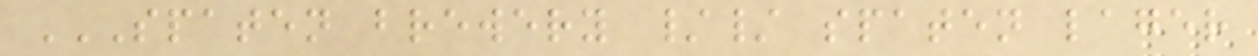SPATEN BREWERY // SPATEN LAGER
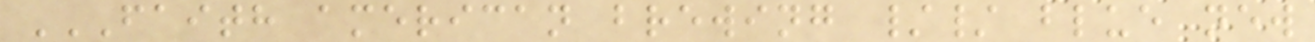FAITH AMERICAN BREWING // BLUE NEW
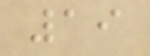19
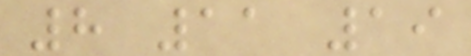8 11 19
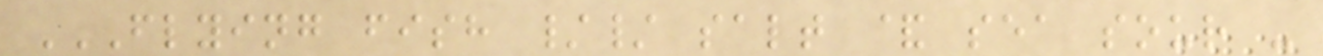FLYING FISH // SALT & SEA SOUR -
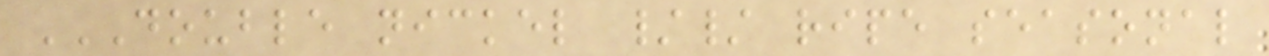DOUBLE NICKEL // RIPE SEASONAL
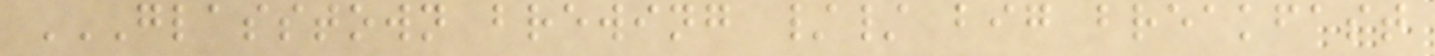GLASSTOWN BREWING // BIG BREAKFAST
